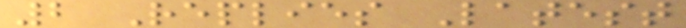2 Replies Latest
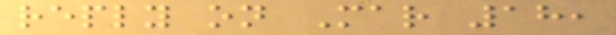reply on Mar 18,
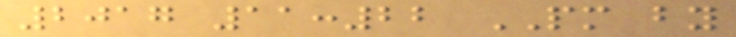2017 11:22 PM by
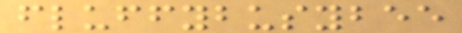fluffybusybee
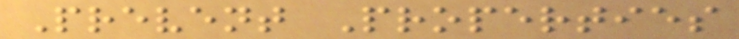Prevent Properties
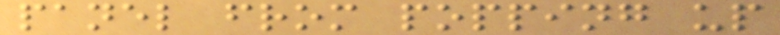panel from popping up
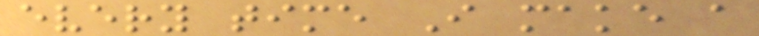every time I make a
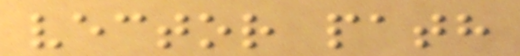vector path
